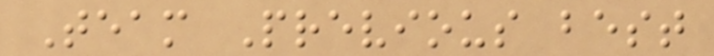Team Previous best
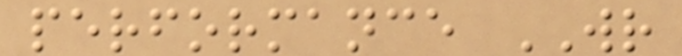performance WR
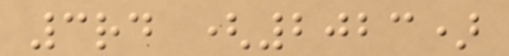3rd (2023)
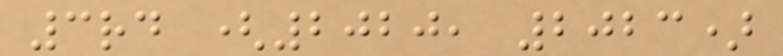3rd (2020, 2023)
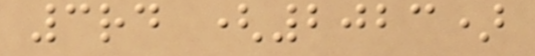3rd (2023)
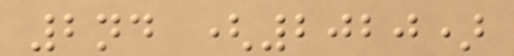2nd (2020)
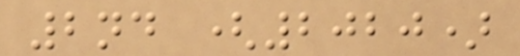2nd (2020)
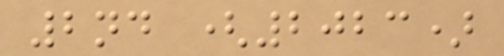2nd (2023)
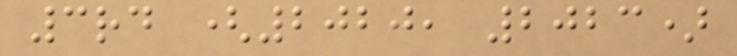3rd (2020, 2023)
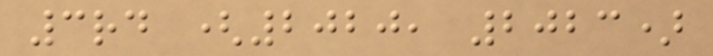3rd (2020, 2023)
